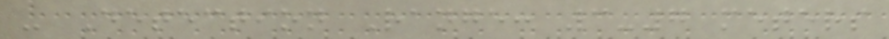- Detection Range: 3-7 meters
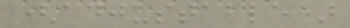(adjustable)
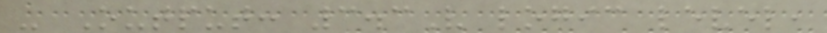- Output: 3.3V logic level,
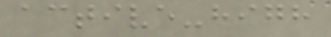active-high
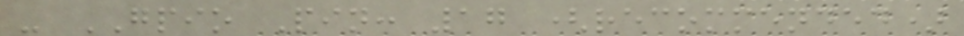- GPIO Pin: 17 (recommended)
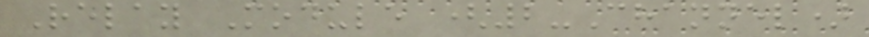Relay Module (2-Channel)
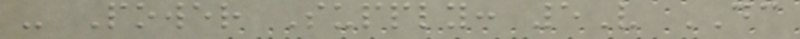- Power Supply: 5V DC
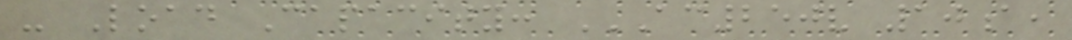- Load Capacity: AC250V 10A,
